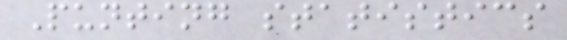Punting statistics
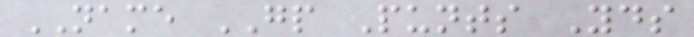NAME GP Punts Yds
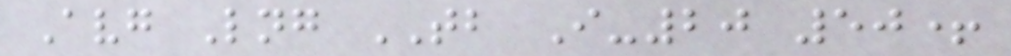Avg Lng TB I-20 50+
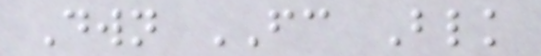Dwn FC Blk
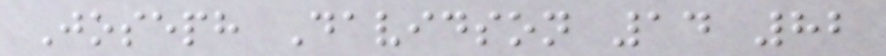Joseph Davidson 14 82
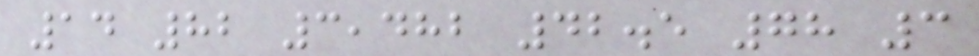14 82 3,482 42.5 78 3
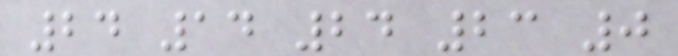24 14 24 23 0
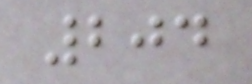204
